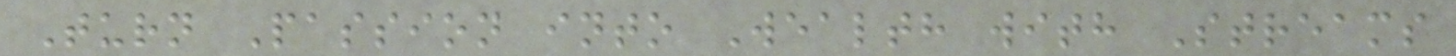Turn Passion into Wealth with Streams
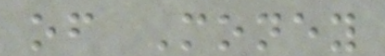of Money
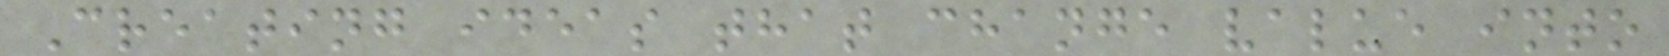Creating ideas that change value into
